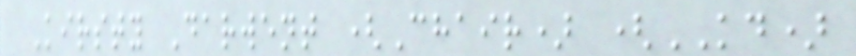Kirsty Darwent (Chair) (KD)
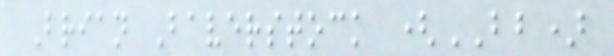Brian Baverstock (BB)
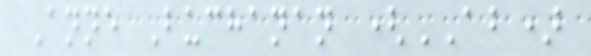Anne Buchanan (AB)
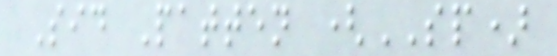Sid Patten (SP)
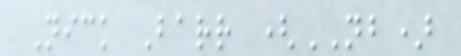Nick Barr (NB)
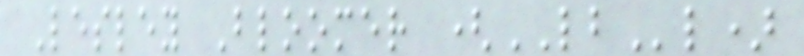Lesley Bloomer (LBl)
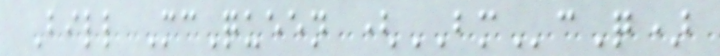Bill McQueen (BMcQ)
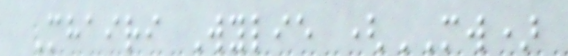Mhairi Wylie (MW)
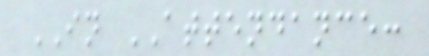IN ATTENDANCE:
